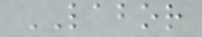LABOR
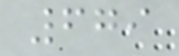679
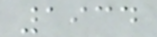1934
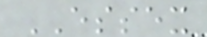ESSEX
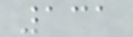131
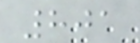801
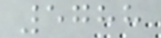5788
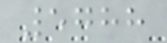5788
